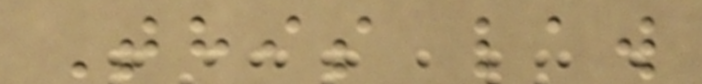This law
